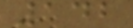142
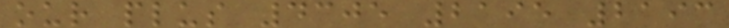our plus 4305 2195 2193
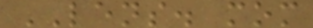LENS. mom
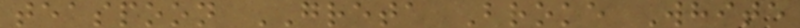teaspoon GRETA Broke White
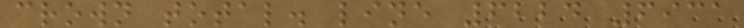crown total. line 6224 6931
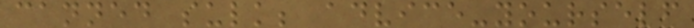canned sulk; advice-yourself
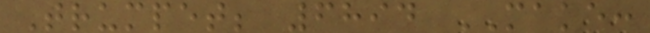Trumpet; 6894 MAKE:
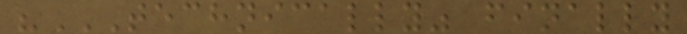"TECHNICALLY" FINALLY
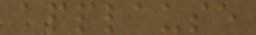applause
